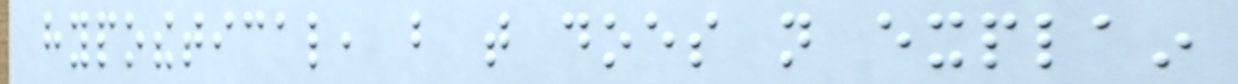hypothetical, but that does not explain
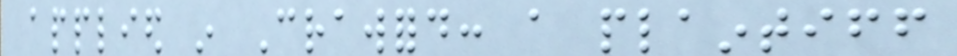applied in Crawford: a plaintiff
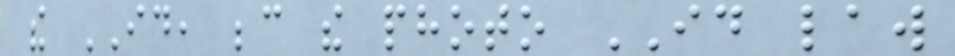the ID, because the photo ID law
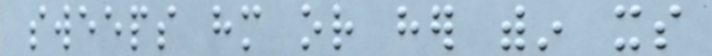sweeps him or her within its
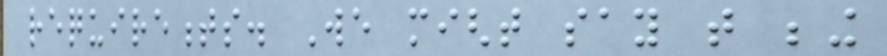requirements. We might say that being
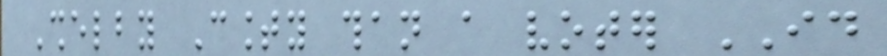Shelby County than a voter ID
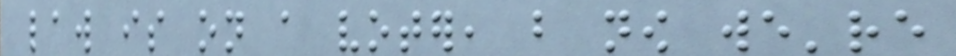law is on a voter, but now we're
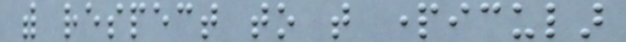with respect to that particular
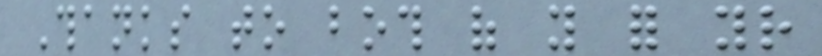Thanks to both of you for your
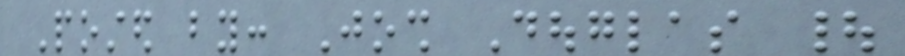Posted by: Josh Douglas |
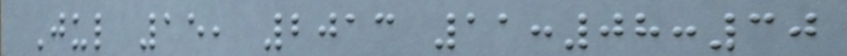Jul 15, 2013 11:08:30
